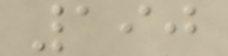190
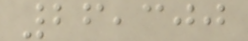26,300
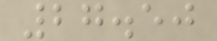27.50
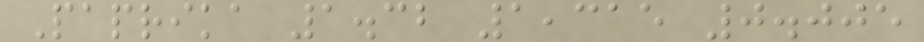Paprika 1.32 1,315 0.005
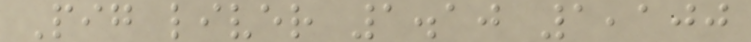Pig liver 1.10 1,100
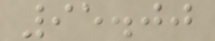95.00
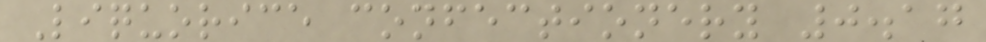Liquorice confectionery 0.17
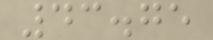43.75
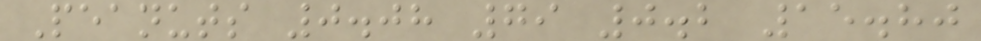Peanuts 0.08 79 0.2 15.80
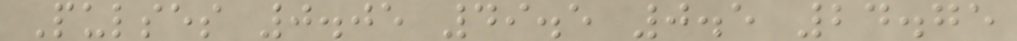Pulses 0.05 49.5 0.5 24.75
